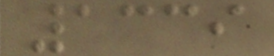1339
